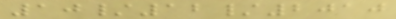10/12/2010
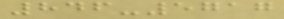846-5717
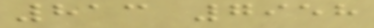813 7958
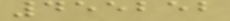455252
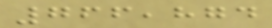766,874
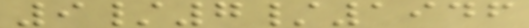9/7/1946
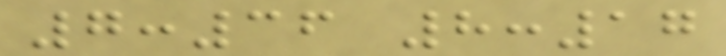7:36 8:17
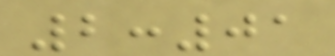2:01
